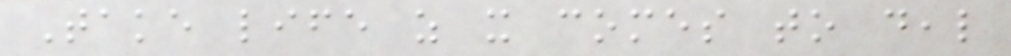Take life as it comes to deal
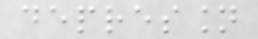depression
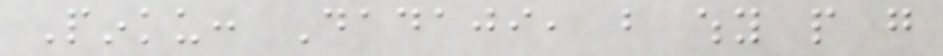Pinku: Dadaji, but why people go
